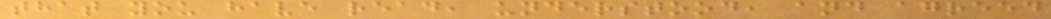that you have read, understood, and agreed
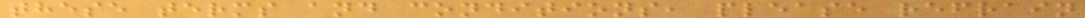these terms and conditions, please refrain
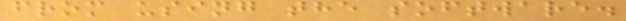from using the software.
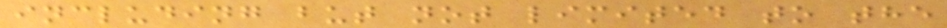including but not limited to the
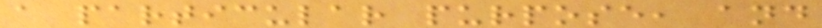a particular purpose, and
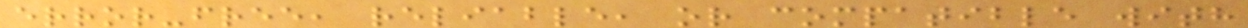error-free, reliable, or compatible with
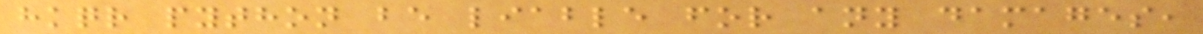hkqr python be liable for any damages,
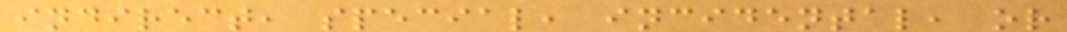indirect, special, incidental, or
